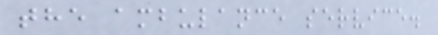the ambulance service.
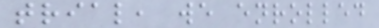trial, we enrolled
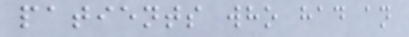patients who had an
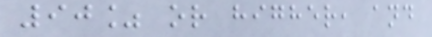90% or higher, and
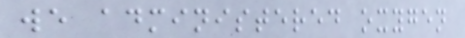we administered oxygen
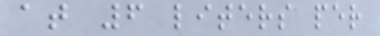at 6 liters per
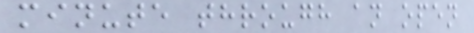minute through an open
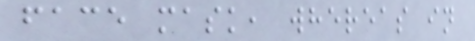face mask, whereas in
